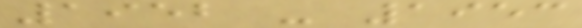1952 - 1953
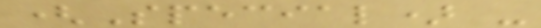(Special) -
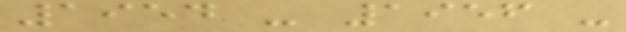1954 - 1956 -
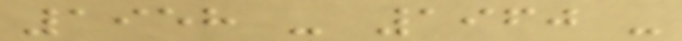1958 - 1960 -
